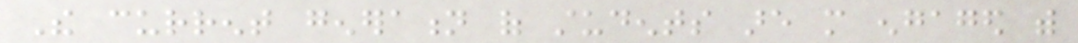The current generation of students are more engaged with
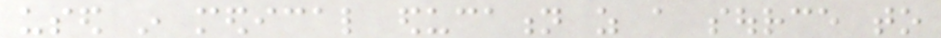used in medical education as a source to
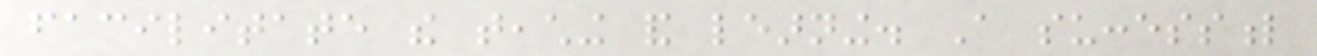facilitate the teaching and learning. A successful
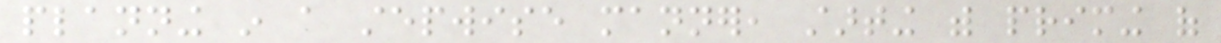planning in a stepwise manner, starting with priming of
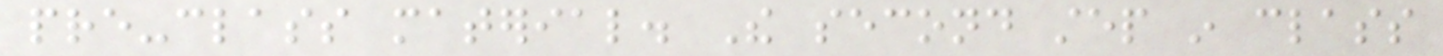pre-class material. The second step in class
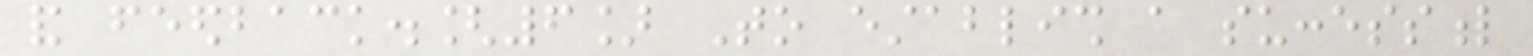and feedback.[6] To establish a successful
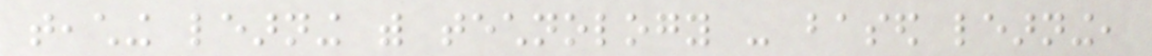teaching learning with technology - based learning,
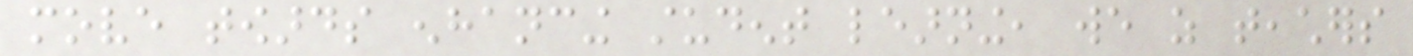move towards enhancing student learning, we as teachers
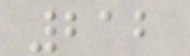212
